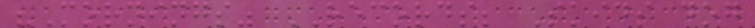"Mornings" RECORDS; Skids dog
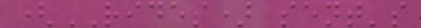(RIDES) sent's
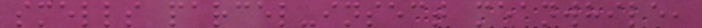smells parcel-insect meanwhile,
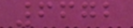6672
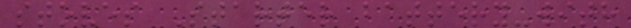stoves Starter battery-with
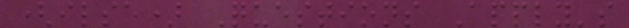(ilse) Questions Apply's
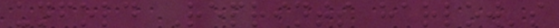unfold Reprints harlow's
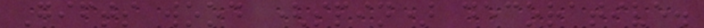Gifts wood (spin) decorative.
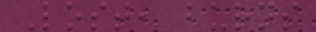Lost, burns
